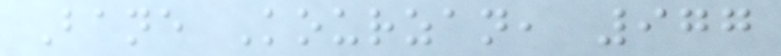Bane Kourzan, 977
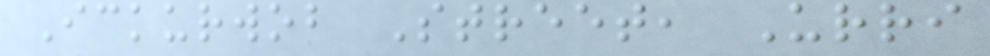Ickurwob Street, Urri
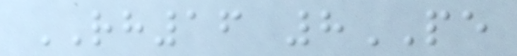RH16 8PE
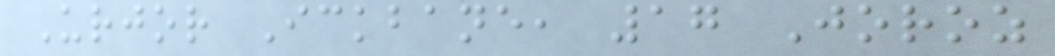Urjor Ickbane, 17 Joroz
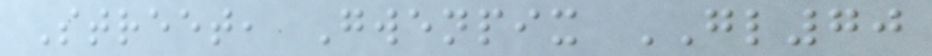Street, Gwenpix GL70
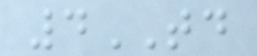4TD
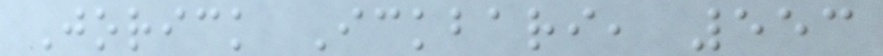Jorick Ickbari, 553
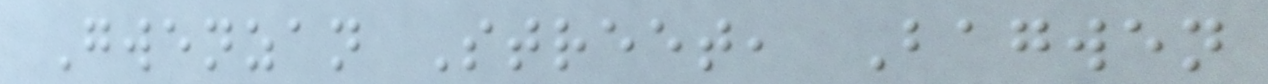Gwenzan Street, Bagwen
